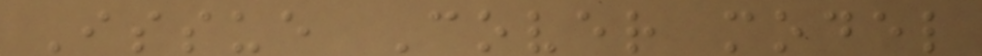Issue Cover model
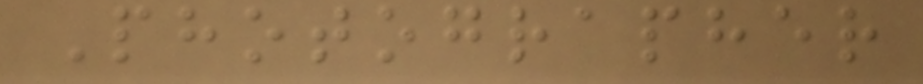Photographer
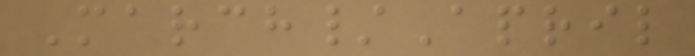March/April
